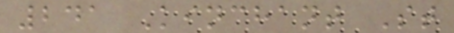241 Kinchant St
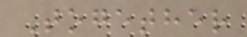Together
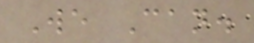We Can.
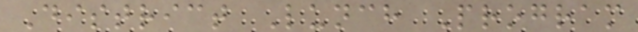District Lunch Program
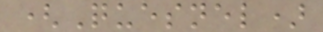(Quesnel)
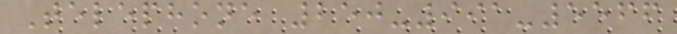Telephone 250-991-5566
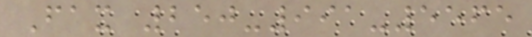Fax 250-991-5565
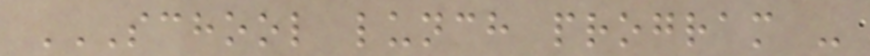SCHOOL LUNCH PROGRAM -
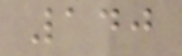140
